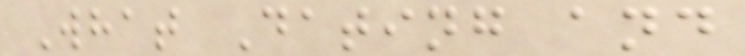What Dating and
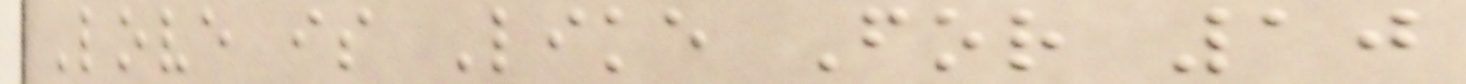Love is Like For 10
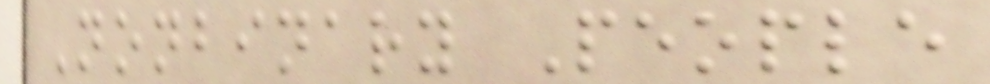Nonbinary People
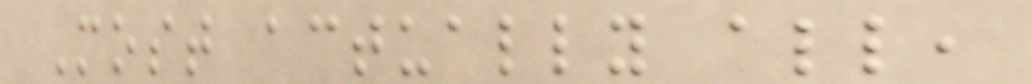Most actually all,
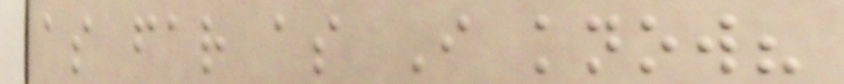as far as I know?
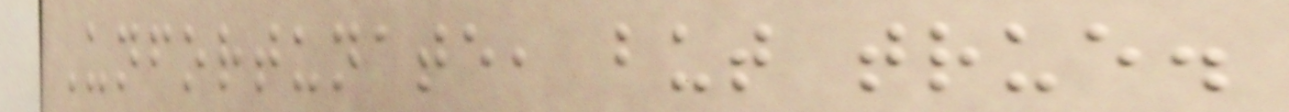Unfortunate, but true.
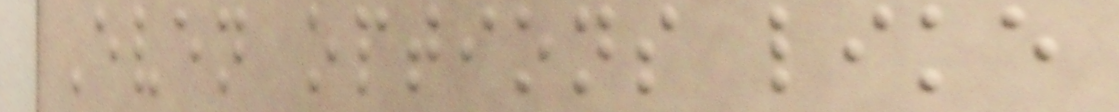Even options like
